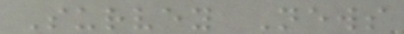Survey News
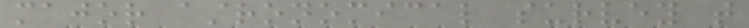major astronomical survey that
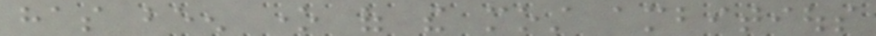has been one of the most ambitious
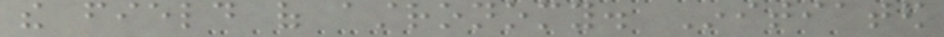the field of astronomy. Initiated
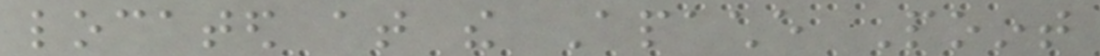located at the Apache Point
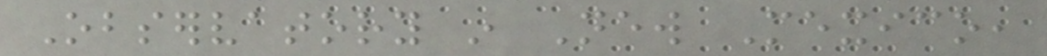Observatory in New Mexico,
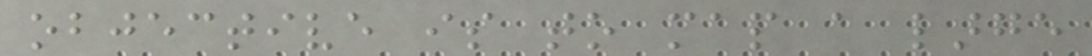objective is to map a large
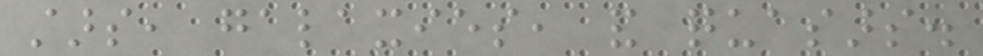stars, galaxies, and quasars.
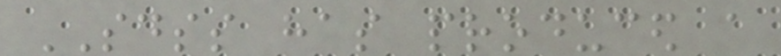SDSS has produced a
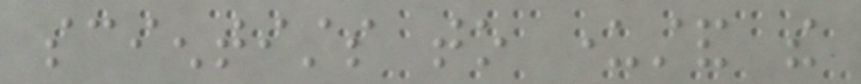scientists to understand the
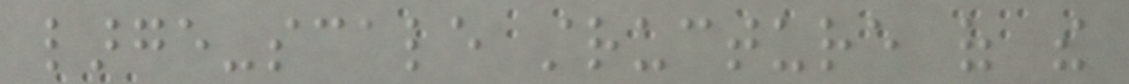large-scale structure of the
